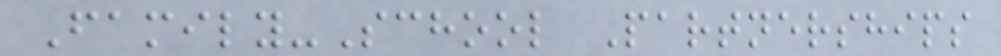Family-School Partnerships
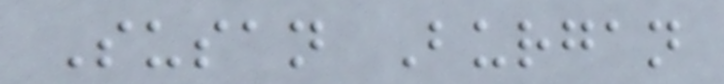Susan Burgan
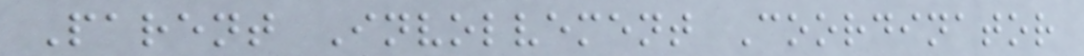Parent Involvement Coordinator
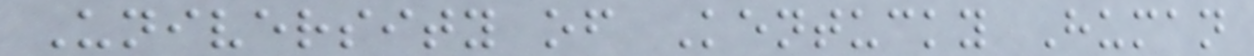University of Kentucky Human
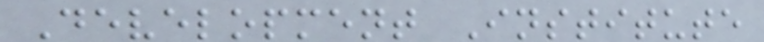Development Institute
